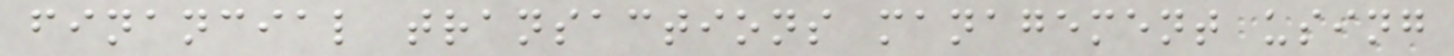financial transactions management using
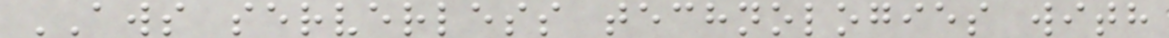AWS serverless technologies with
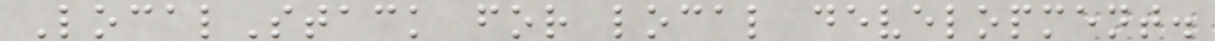LocalStack for local development.
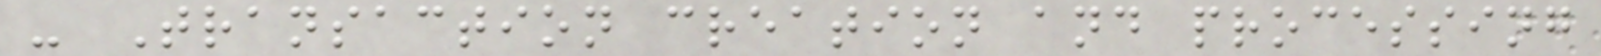- Transaction creation and processing
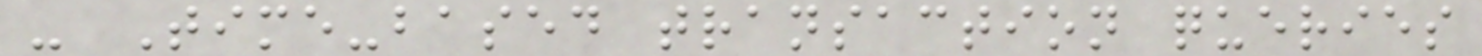- Time-based transaction queries
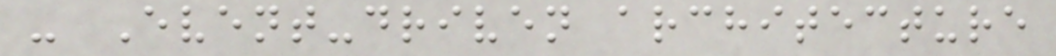- Event-driven architecture
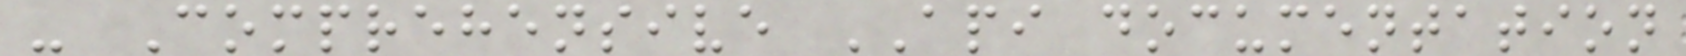- Comprehensive API documentation
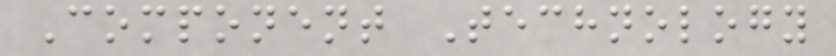Component Technology
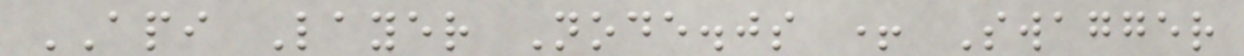API Layer Node.js + Swagger
